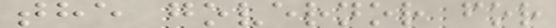the governor for
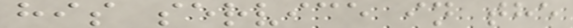his service in the
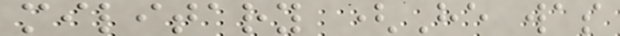military (He was
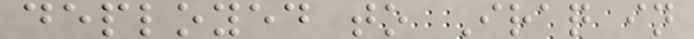deployed to Iraq in
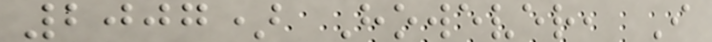2007) However, I
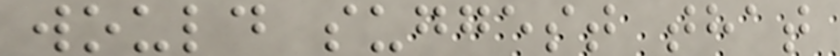would suggest that
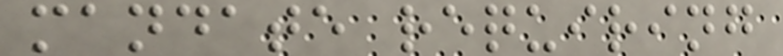mandate requiring
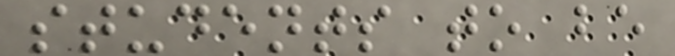students to be
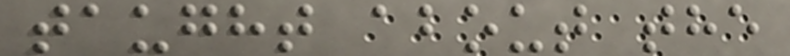taught about the
